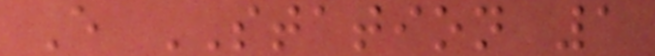E STATION 1
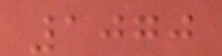1070
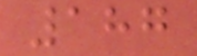187
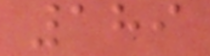189
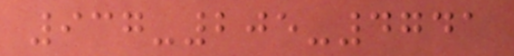937-205-4741
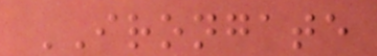IRONGATE
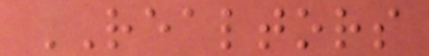REALTORS
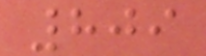809
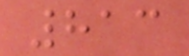813
